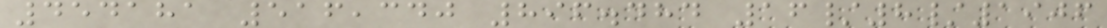454181 516,340 896.484 16/8/1906
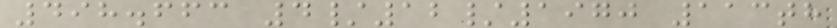498.663 4/12/1970 113th
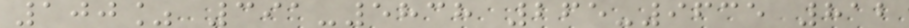100% 391-5838 265-9635 812
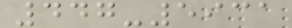447-5931
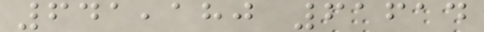641,180 61614
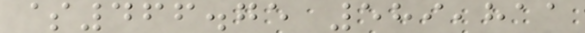$466.75 589,811
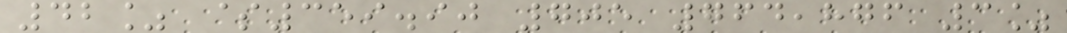42% $359.90 705 764,876 3%
